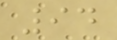94
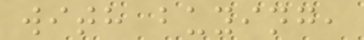with buying,
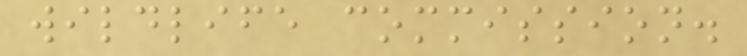wildlife commission.
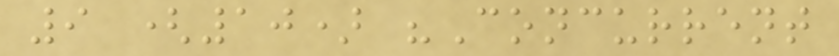9 (10) "Concurrent
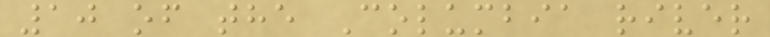10 of the Columbia river
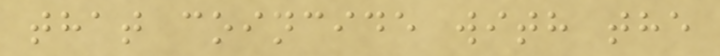that coincide with the
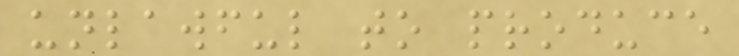unlawful to produce
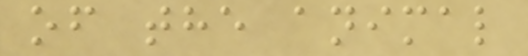of the animal
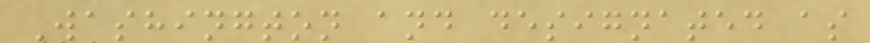Washington and designated as
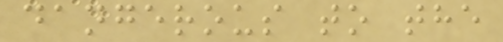dangerous to the
